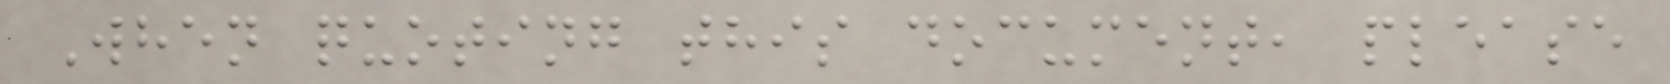When quoting this document, please
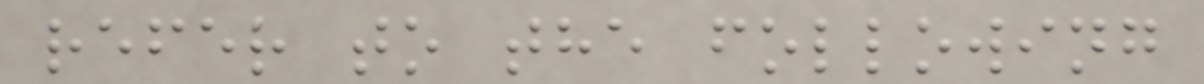refer to the following
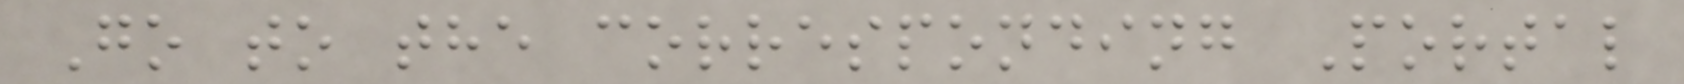Go to the corresponding Portal
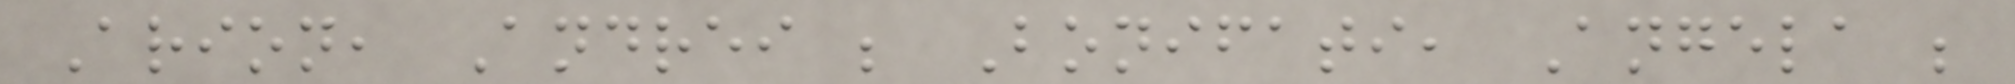Arion, Andrei ; Bonifati, Angela ;
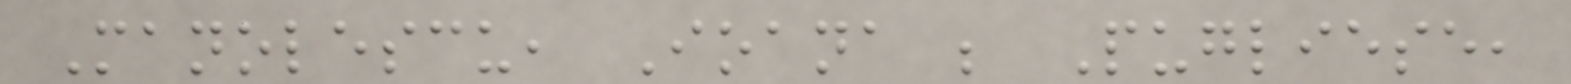Manolescu, Ioana ; Pugliese,
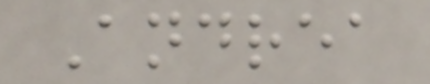Andrea
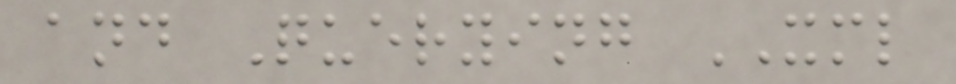and Querying XML
